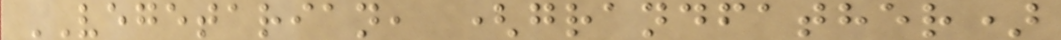VEGETARIAN, (grandfather)
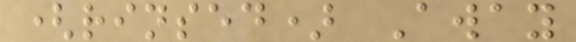(rinsed) Away
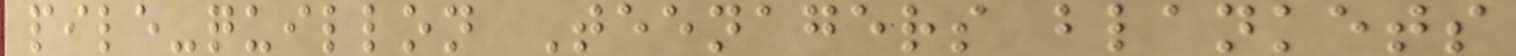pile-quillon Teenagers blankets
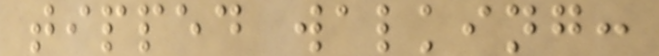tipped walking:
